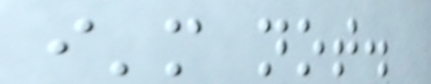i'm not.
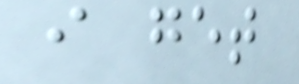i get
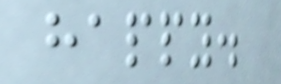happy.
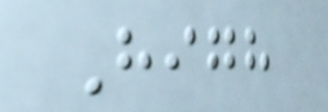High
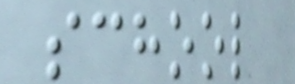school
